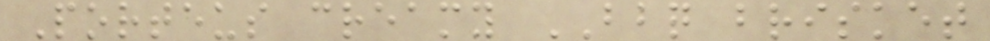Porteus creamy BBQ brisket
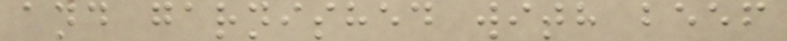and garnished with beef
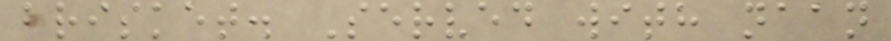brisket. Served with naan
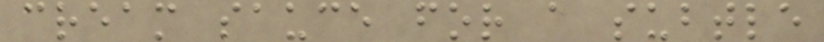cream sauce for a subtle
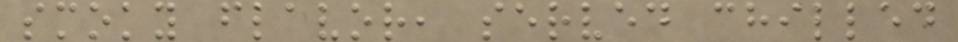smoky flavor, served chilled
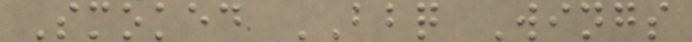Smoked BBQ Wings
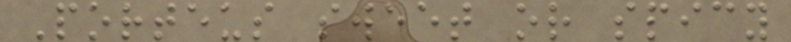Porteus sweet or spicy
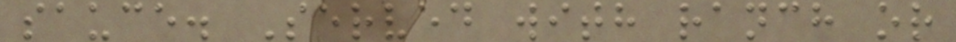sauce. Served with ranch or
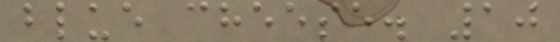blue cheese. 10
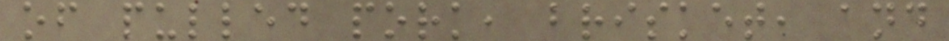of pulled pork, brisket, and
